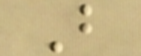B
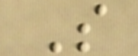S
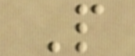P
